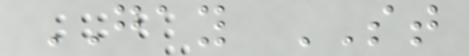GAY ST
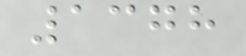1378
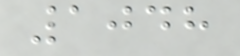1048
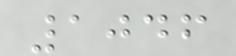1046
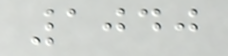1040
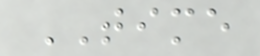TIME
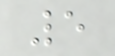5
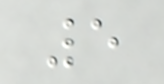5
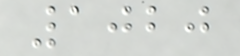1020
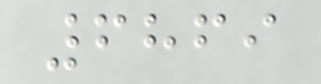6869
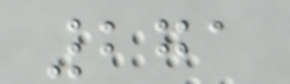271
